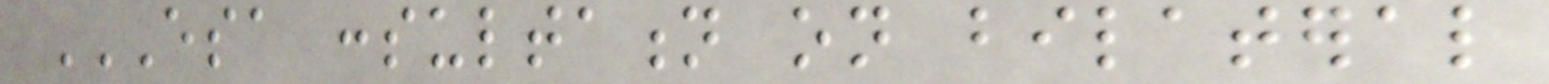ESA CONSULTATION ON BILATERAL
